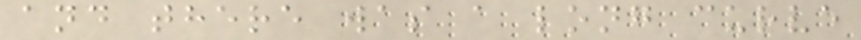and there was a long curve
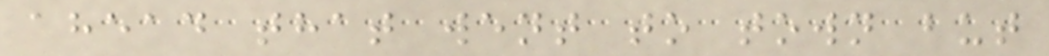ahead that went to town but
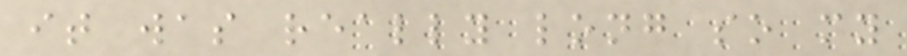it was really long so my
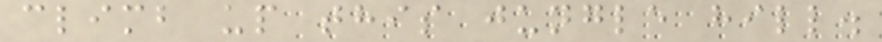climb up this jungle hill.
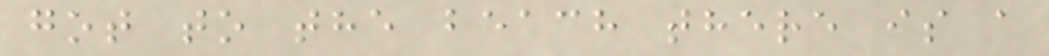got to the beach there is a
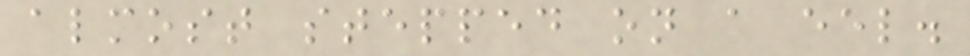almost stepped on a eel.
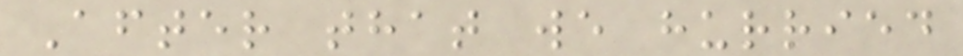After that we hurried
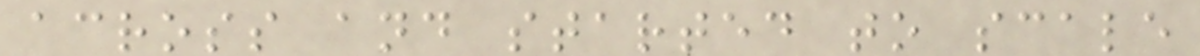across and started to scale
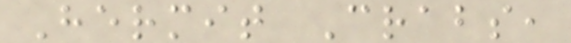Hermit Crabs,
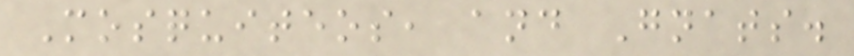Mosquiteos, and Gnats.
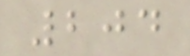204
